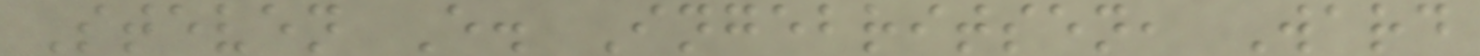Steven E. Ingebritsen, Ward
